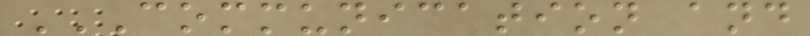COMMUNICATION AND
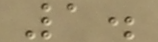1.
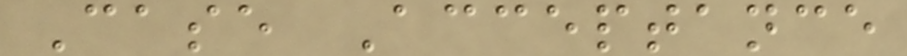Case Acceptance
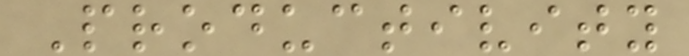Productivity
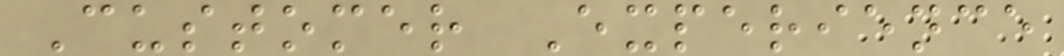Customer Experience
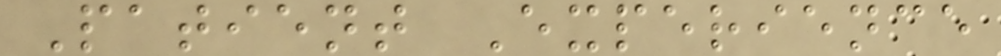Patient Experience
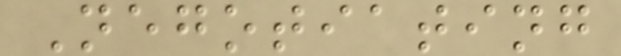Negotiating
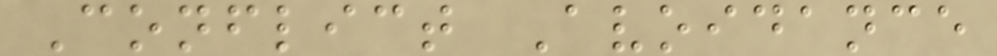Conflict Avoidance
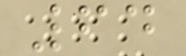64
